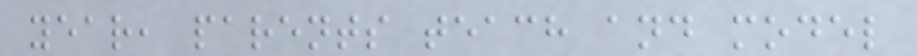year, parents teach and model
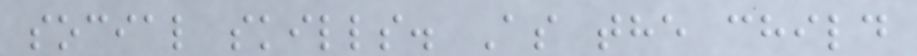social skills. As the child
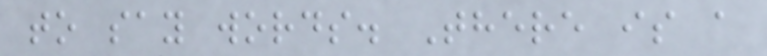to say words. There is a
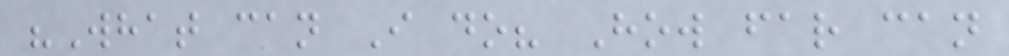"What can I do? How far can
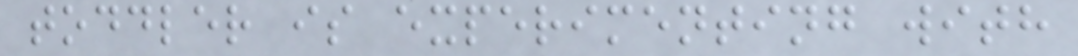toddler is experimenting with
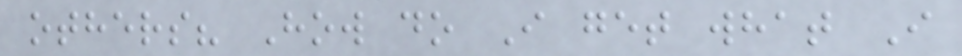others? How do I get what I
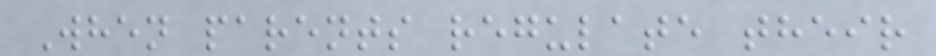When parents regulate their
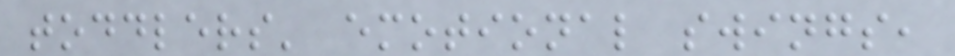toddlers' emotional swings,
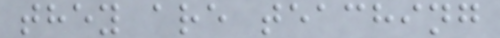they are teaching
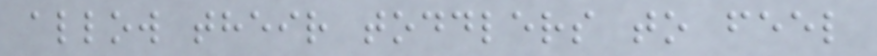allow their toddlers to feel
